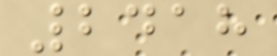2418
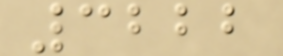3222
